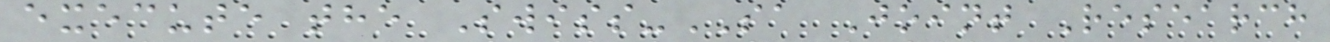execute the Swiss-SA Joint Research
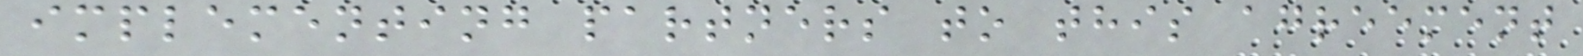implementing partners to this agreement
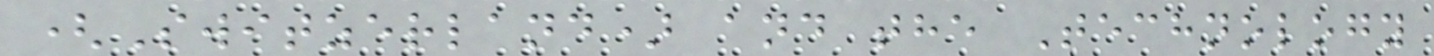(Switzerland) and the Technology
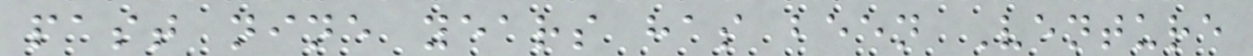past nine years has been Venture
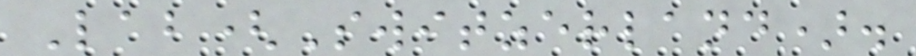Lab(Switzerland).
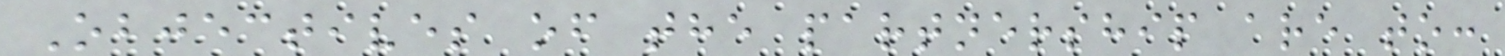Objectives of the partnership are to:
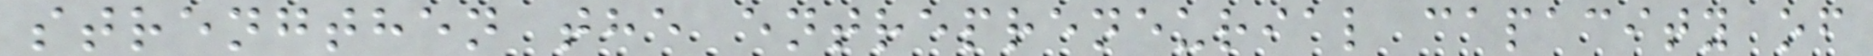strengthen the entrepreneurial capacity of
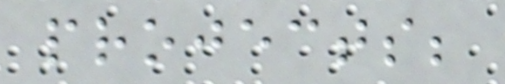projects;
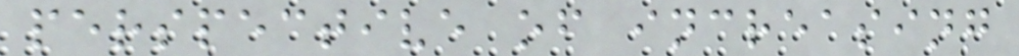perspective of increasing
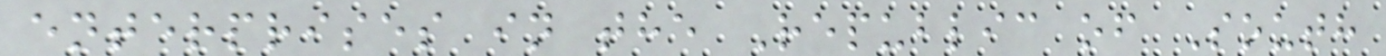enterprises in the Republic of South
